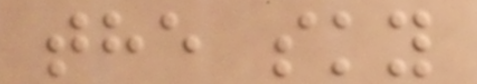the sky
